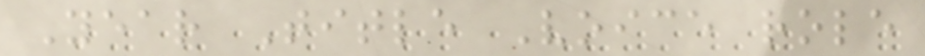Year Title Voice role
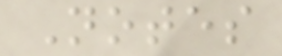Notes
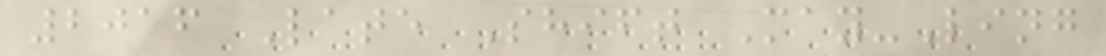2016 Late Shift May-Ling
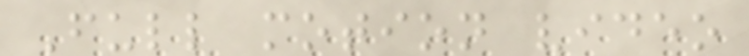Full motion video
